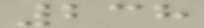238
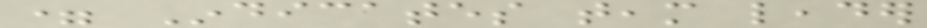= Indicates team leader
